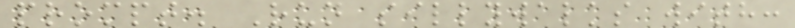prompt. Run sillywalks with:
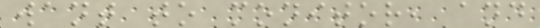want to monitor, and
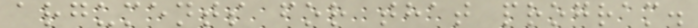arguments for that program.
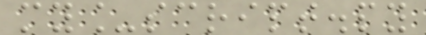my_script.py
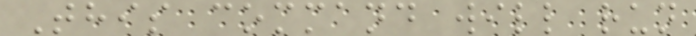This command will run
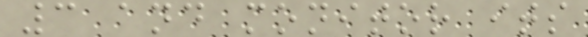3 and monitor its
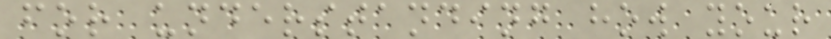for understanding how your
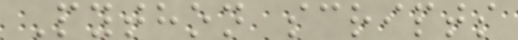Python scripts
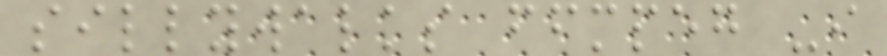sillywalks ffmpeg -i
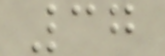37
